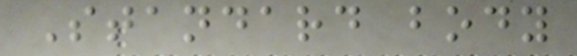Standard body
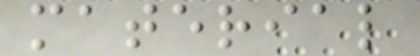material
